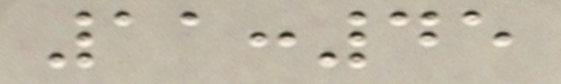11:45
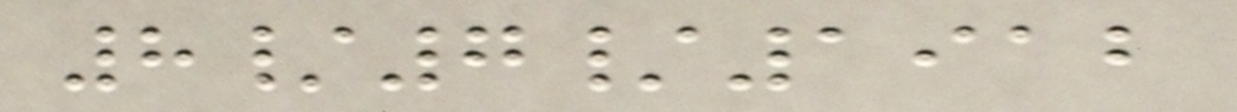8/7/1912
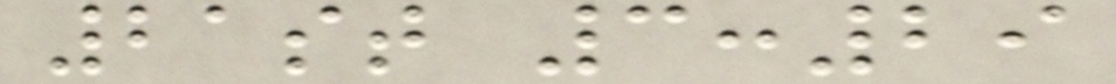21st 3:29
